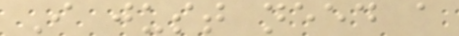I just need a
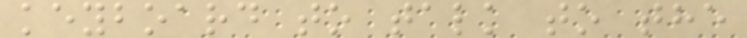keyboard to talk to the
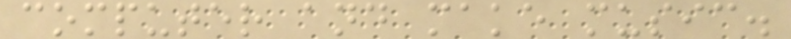computer and make music.
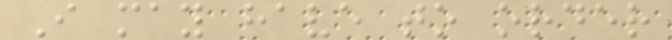I may have to order
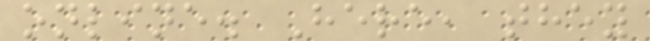online. Here, they
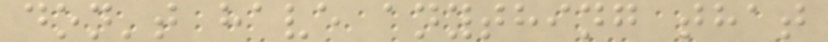don't have anything that
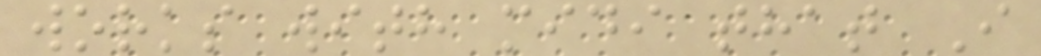works with midi that I
